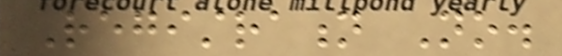Registration No.
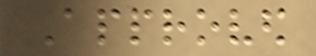Approved
